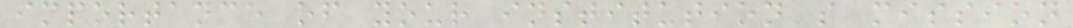importance of your institution's mission
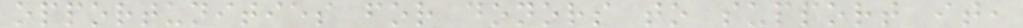opportunities for donors to support it,
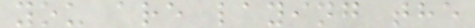you are laying the
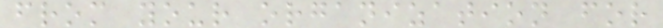from your organization for
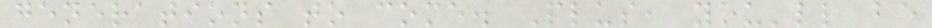generations to come. Plus, you'll be
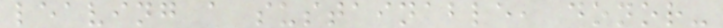leaving a sustainable, donor-
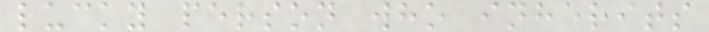lucky person who inherits
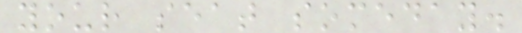your seat someday.
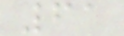61
